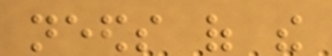needs of the
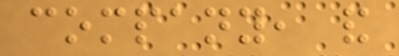company, and
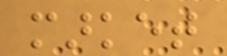market
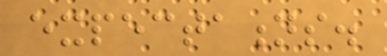expectations.
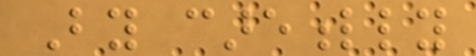By carefully
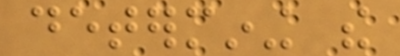determining the
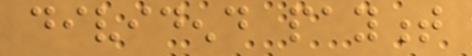dividend payment
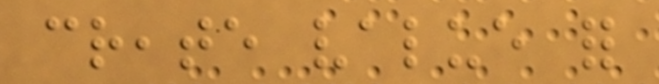create value for
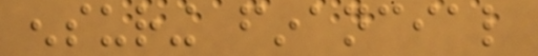ensuring financial
